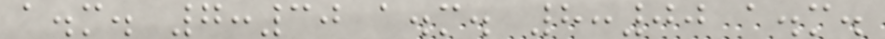a.m. 7:30 a.m. 8:00 a.m.
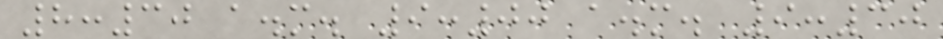8:30 a.m. 9:00 a.m. 9:30
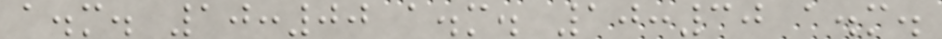a.m. 10:00 a.m. 10:30 a.m.
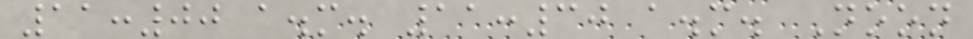11:00 a.m. 11:30 a.m. Noon
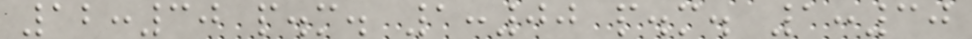12:30 p.m. 1:00 p.m. 1:30
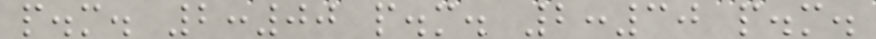p.m. 2:00 p.m. 2:30 p.m.
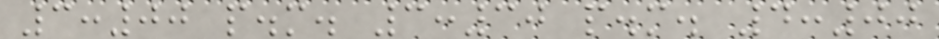3:00 p.m. 3:30 p.m. 4:00
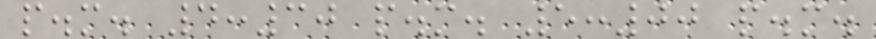p.m. 4:30 p.m. 5:00 p.m.
